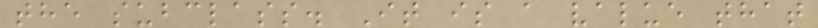the subclass. It is a value that
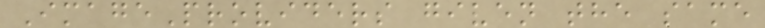ImageProviders given the same
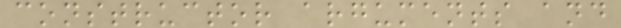constructor arguments and
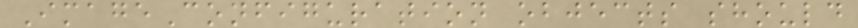ImageConfiguration objects should
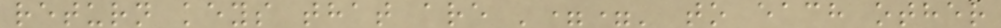return keys that are '==' to each other
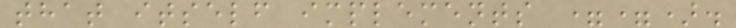that itself implements ==).
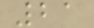21
